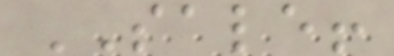SALE!
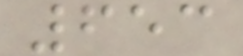653
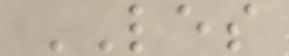LES
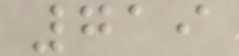719
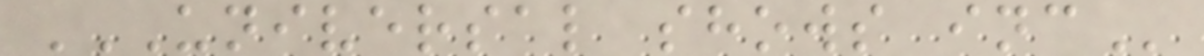UNIVERSAL SHOWS INC
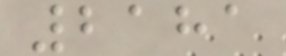2181
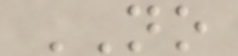NO
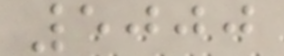5000
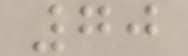70
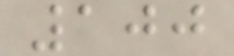100
